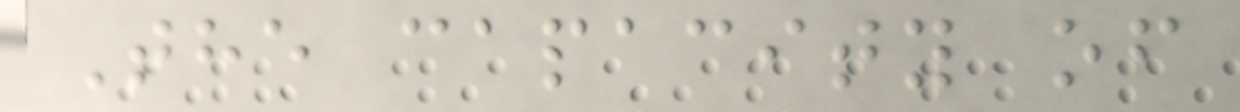The capacity of
